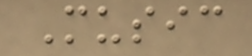Music
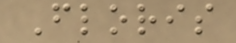Floris
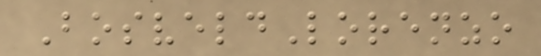BosveldLorenzo
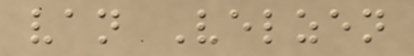van Velzen
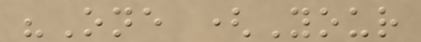"One (Your
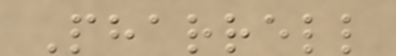Pharrell
